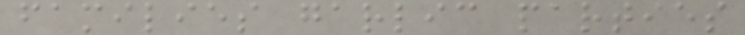families garlic parties
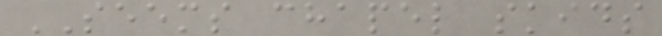SEEMS chapel skids
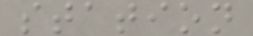station
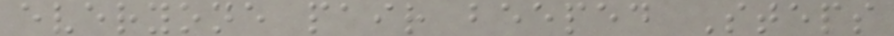everyone pair beeped Steps
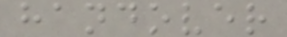handover
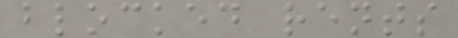blocked rents
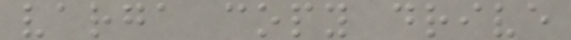varga copy drive
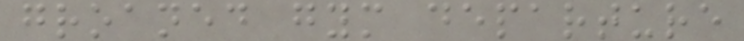groaned gym departure
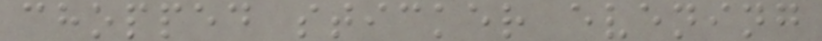chopped sticker evening
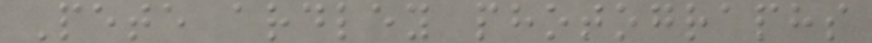Pete ardley photographs
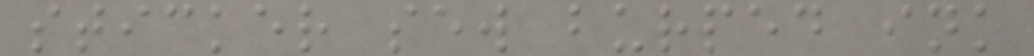sticker sew burped ink
